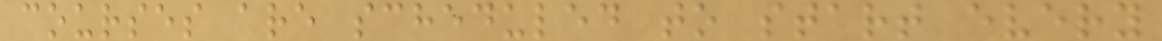courses are scheduled to start every
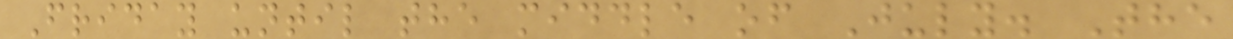Friday until the middle of July. The
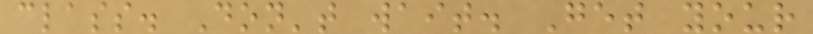class. Don't wait. Get your
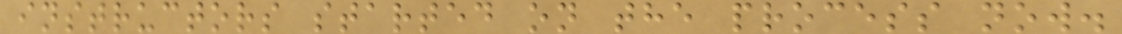instructors started on the process now.
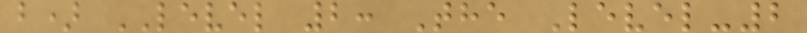b) LEVEL 2: The Level-2
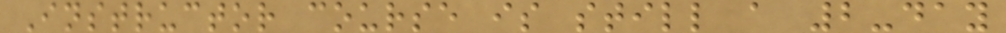Instructor course is still a 2-day
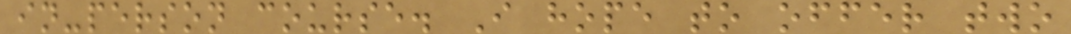in-person course. I hope to offer two
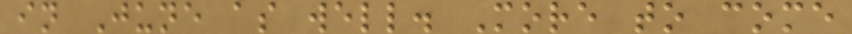in June as well. More to come
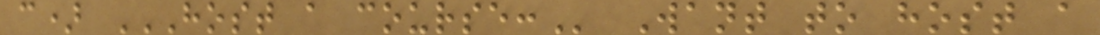c) HOST A COURSE: Want to host a
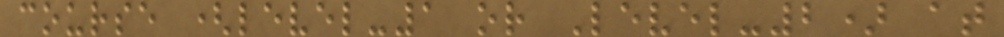course (level-1 or Level-2) at
